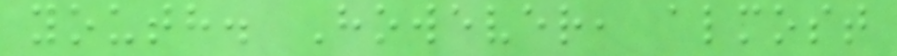youth. However, almost
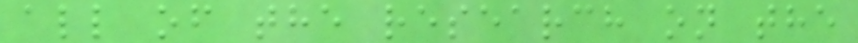all of the research on the
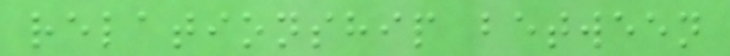relationship between
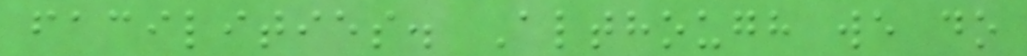facilities. Although we do
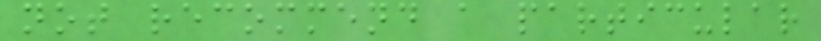not recommend a particular
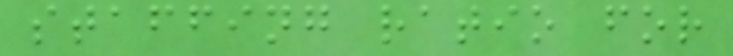staffing ratio for
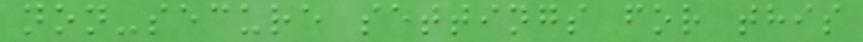non-secure settings for this
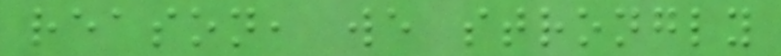reason, we strongly
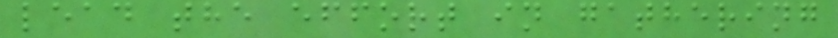lead the effort in gathering
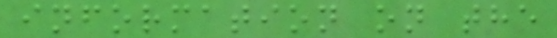information on the
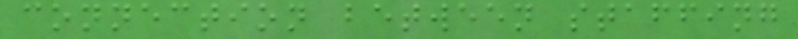connection between staffing
